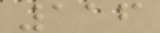116
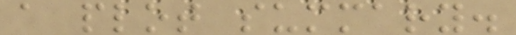a plot summary.
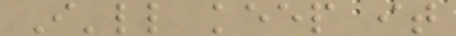I'll keep it
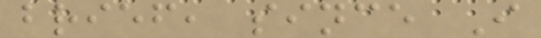brief, since I
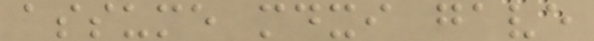assume mdxi gave
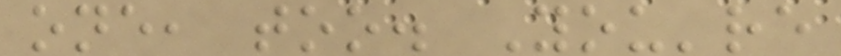one, too. You're
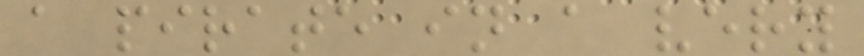a pirate in a very
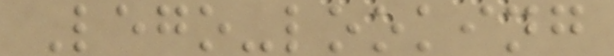Lego-looking
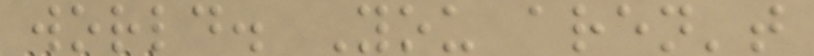world. You aren't
